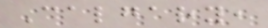Calgary,
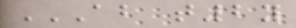AB T2Y
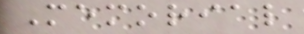Memorial
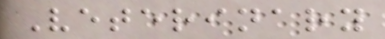Veterinary
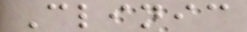Clinic
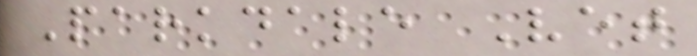Parkdale Vet
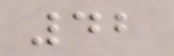42
